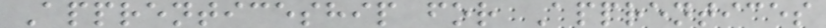Apprenticeship for Apprentices
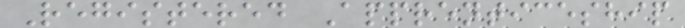Registered Apprenticeship
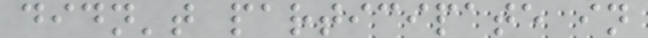didn't participate in
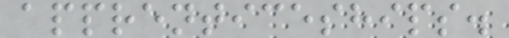apprenticeships.
